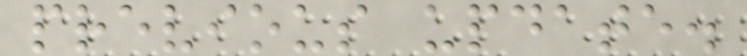previous update.
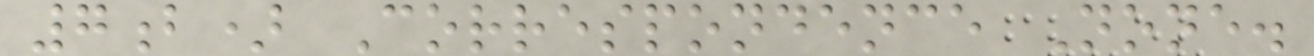7b) Correspondence None.
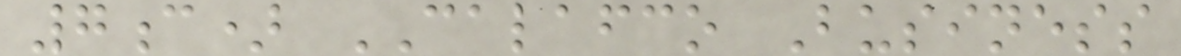7c) CALAFCO Business
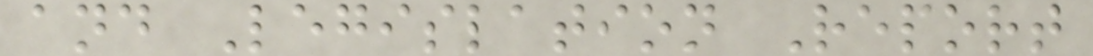and Legislation Report
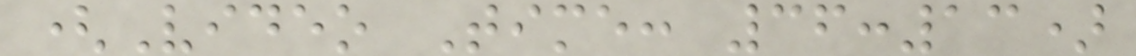(Video Time: 36:13)
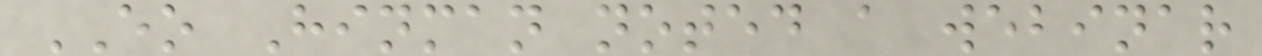EO Hinman noted a webinar
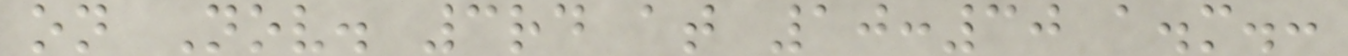on Nov. 3rd at 10:30 a.m.:
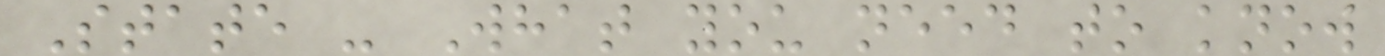State - What you need to know
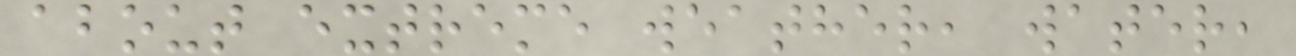about extreme weather, water,
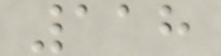118
